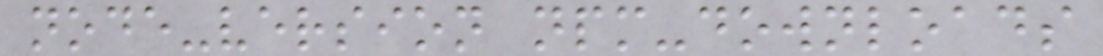node-version npm-downloads
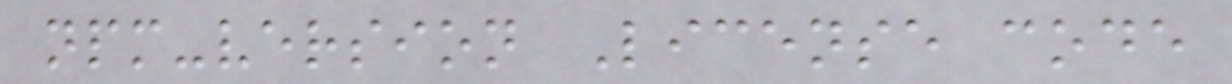npm-version License code
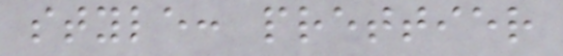style: prettier
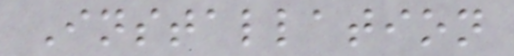Installation
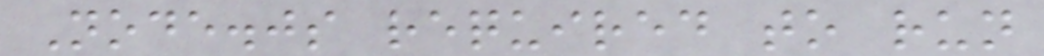Node.js required to run
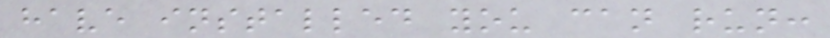have installed you can run:
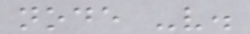node -v.
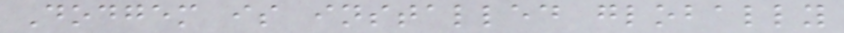Dodgem is installed globally
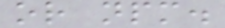or npm.
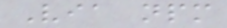Via npm
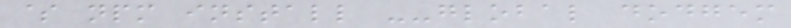$ npm install --global dodgem
